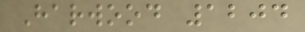Harwood 1204
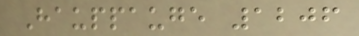Hauppauge 1206
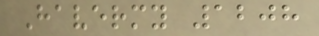Havermy 1208
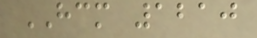HCM 1210
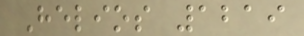Helios 1219
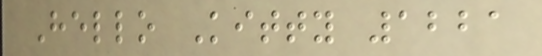Hello Kitty 1221
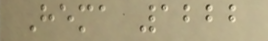Hema 1222
